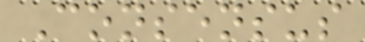Consensus
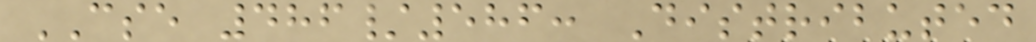CSE 486/586: Distributed
